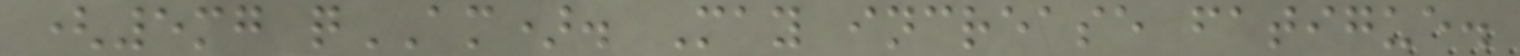(5mg qAM). May increase fatigue.
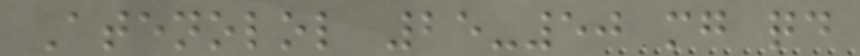Atenolol 25-50 mg qd
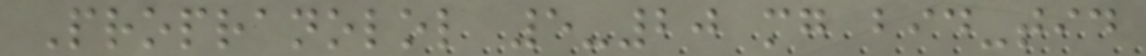Propranolol 5-20 mg bid-tid
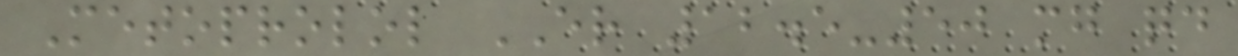Metoprolol ER 12.5-50 mg qd
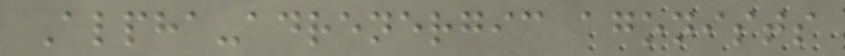Alpha-adrenergic agonists
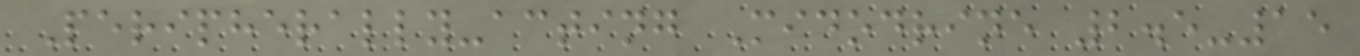Peripherally-acting Midodrine 2.5-15
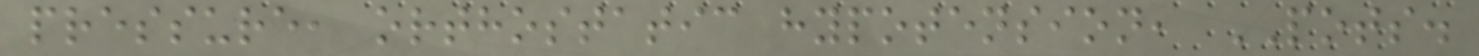pressure, orthostatic hypotension, POTS.
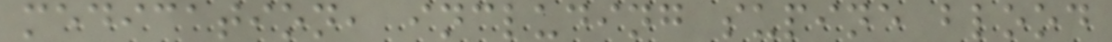medication, including supine blood
